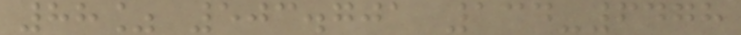88% 503.701 134-6478
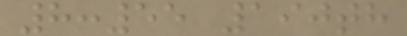8:55 190th
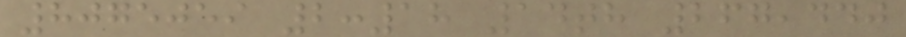8075059 2:18 14th 267,440
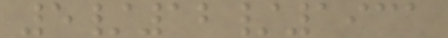5/12/1931
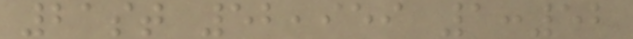21st 52,959 1:52
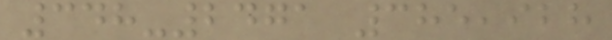348-2471 385,928
